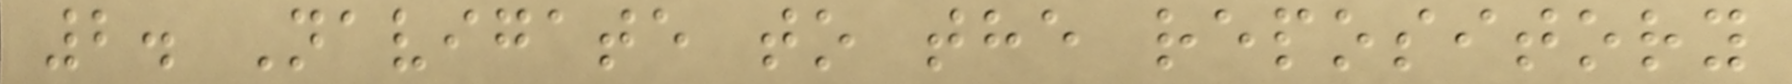2. Navigate to the repository
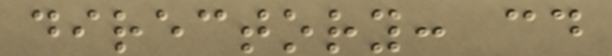directory: cd
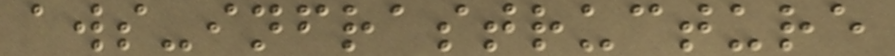aws-infrastructure
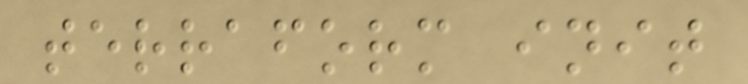terraform init
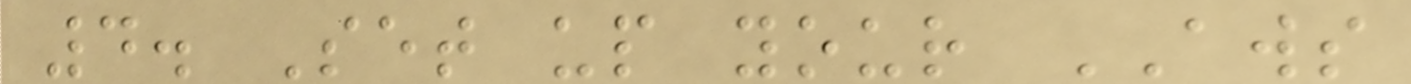4. Set up your AWS
